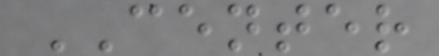CENTER
